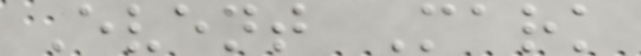Event Mark
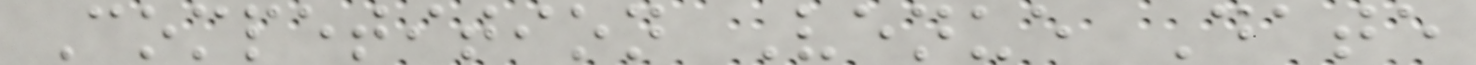Competition Venue Date
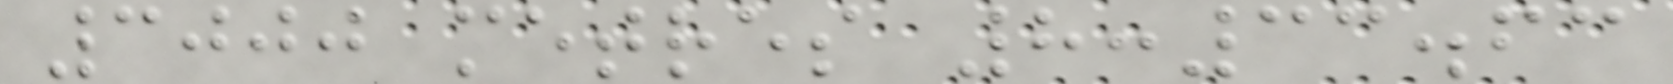3000 metres 8:33.63
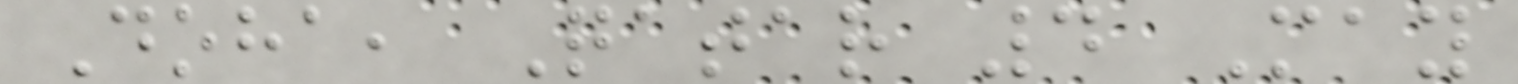Doha, Qatar 4 May
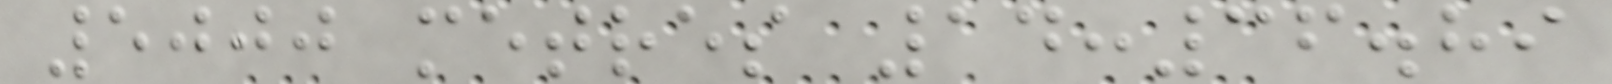5000 metres 14:36.89
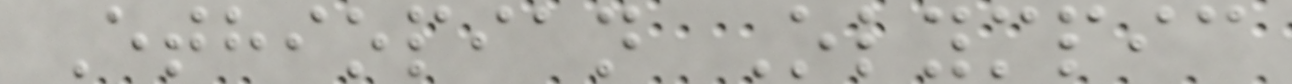Ethiopian Olympic
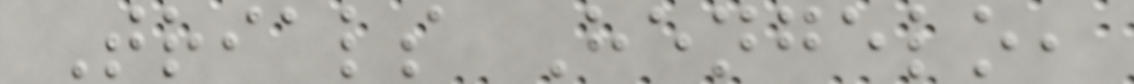Trials Hengelo,
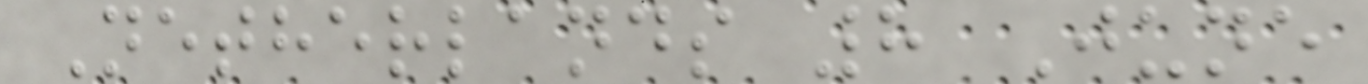Netherlands 8 June
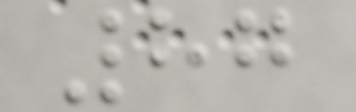87
